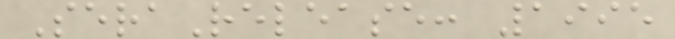SeraRelease: 1995
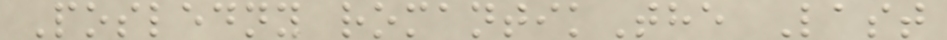Posledny romantikThe Last
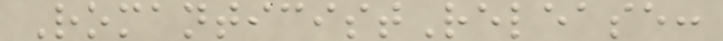RomanticistRelease:
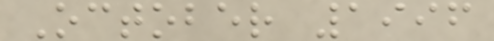October 1996
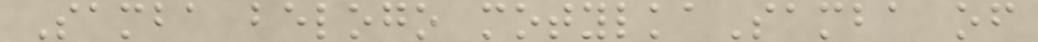Samba belogo motylkaSamba of
